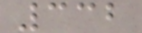332
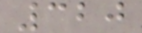320
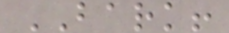BARK!
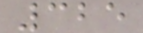325
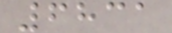6831
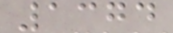1374
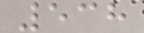538
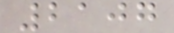2107
